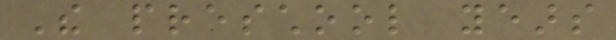The preschool years
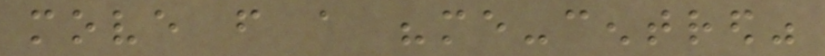move from a "me-centred"
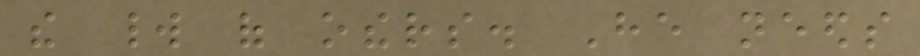the world of others. He needs
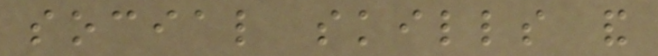social skills and
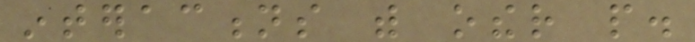interactions with other people.
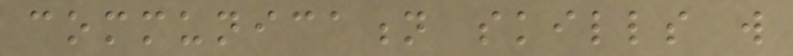communication skills will
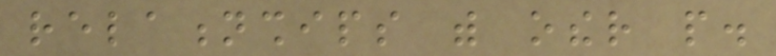relationships with other people.
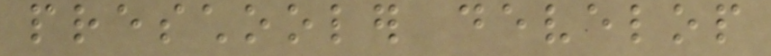preschooler develop
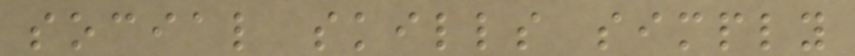social skills simply
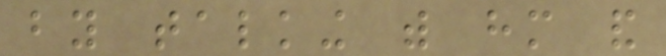by talking with him and
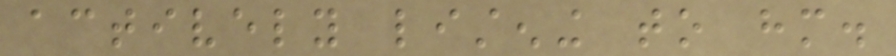actively listening to him.
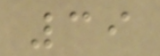39
